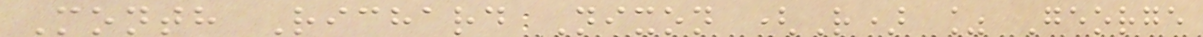Month Richard Nixon (R) % George
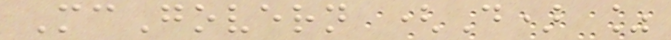McGovern (D) %
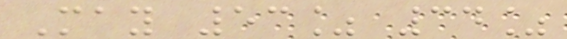May 53% 34%
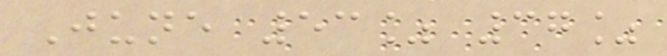June 53% 37%
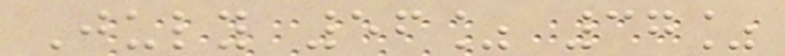July 56% 37%
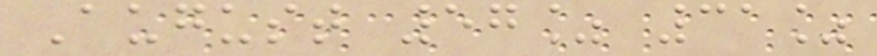August 57% 31%
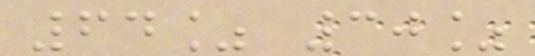64% 30%
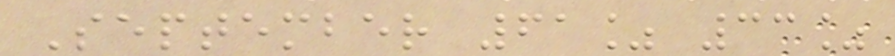September 61% 33%
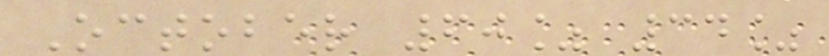October 60% 34%
